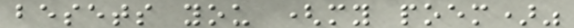besets you (my poem)"
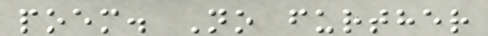poem. No further
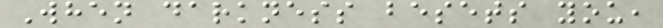When darkness besets you,
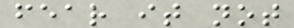fear it not
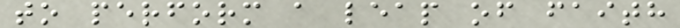to perform a leap of faith
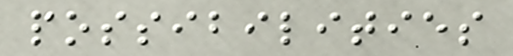possibilities
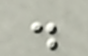.
